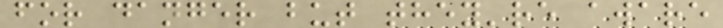for danger but they're aware
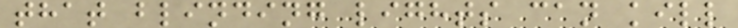that blinding lights can kill
